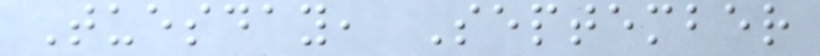Tuesday, September
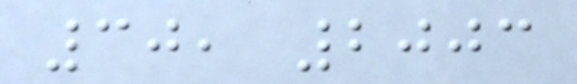30, 2003
